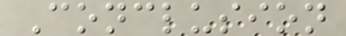Conclusion
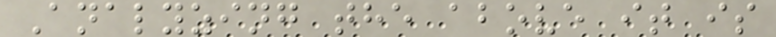Analyzing the above it is
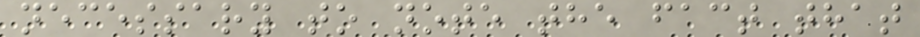necessary to note the fact that
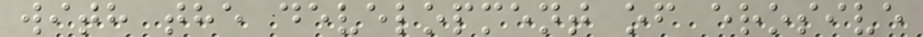with the development of erosive
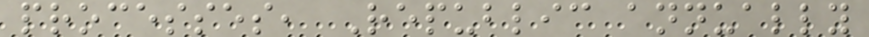processes, Republic annually
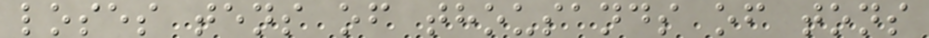loses tens of thousands of tons
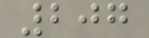207
